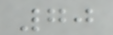70
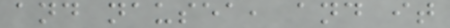and nausea, and it
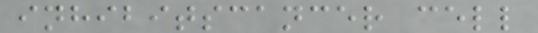inhibitscancer cell
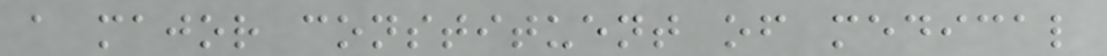a major constituent of medical
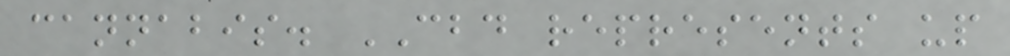cannabis. CBD represents up
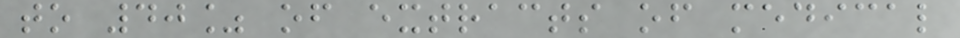to 40% of extracts of medical
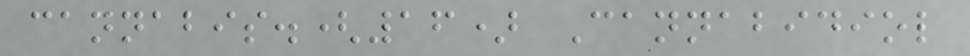cannabis.(16) Cannabidiol
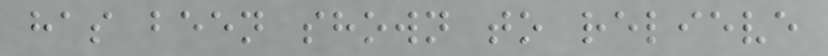has been shown to relieve
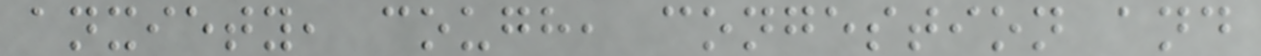anxiety, cough, congestion and
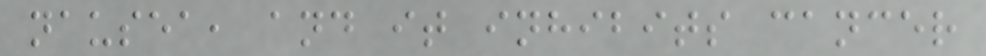nausea, and it inhibits cancer
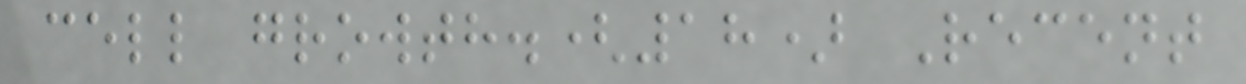cell growth.(18) Recent
